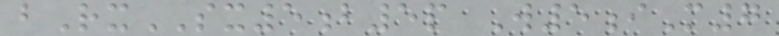bRxSX5b5p W5iM7
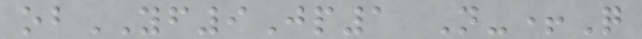obYF9Jp1 N-+Q
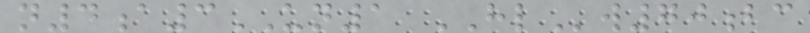n4a3UN1 HLw70bc
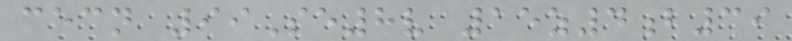cecn 99Se8v 15z4b39
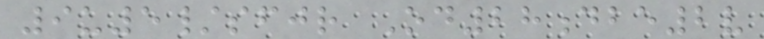9u5/sfjr Od28dbe2v
